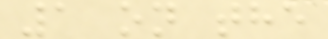1 on the
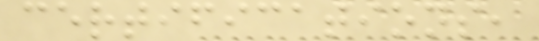certifications,
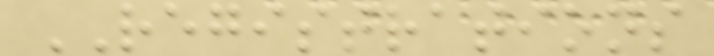REGISTRATIONS
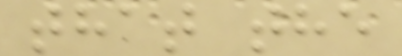that the
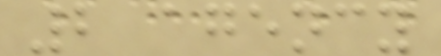2 agency
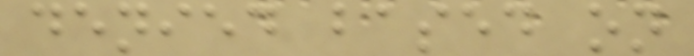denied based on
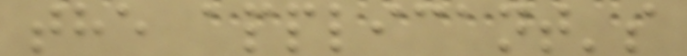the applicant's
